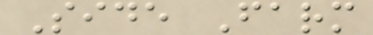Side Farm
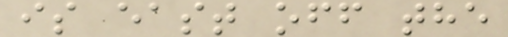is east off the
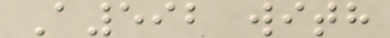A592 with
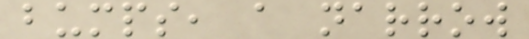bumps, a narrow
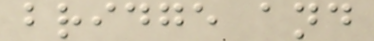bridge and
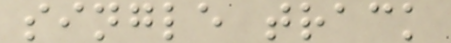single track
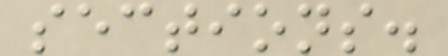sections.
